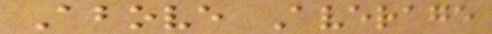Above Average
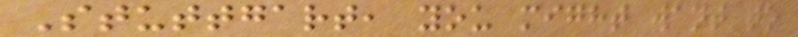Stuttgart, you might want to
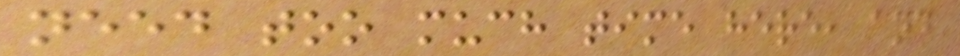need too much time here, and
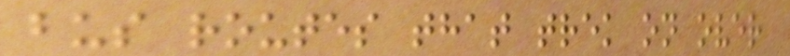bus routes that trek on over
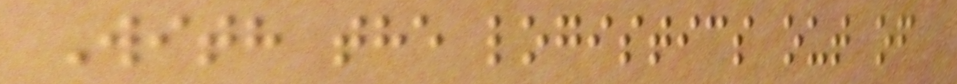With the logistics out of
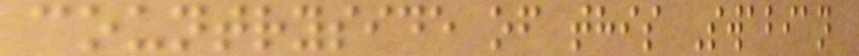countryside of this Swabian
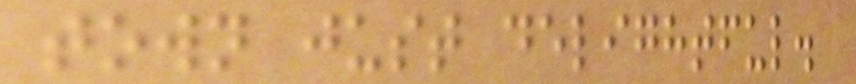town just delightful.
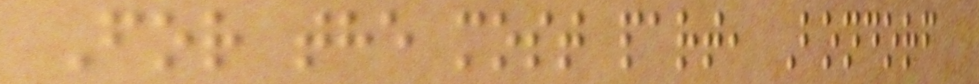For the most part, Bondorf
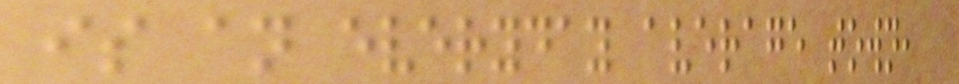is an everyday average town,
